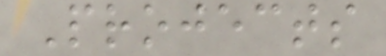Projects
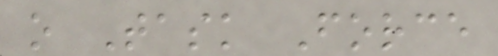o Task Force
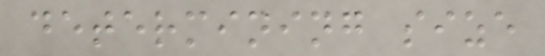determining size
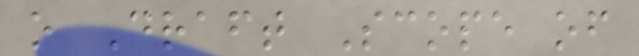o Draft Scope of
